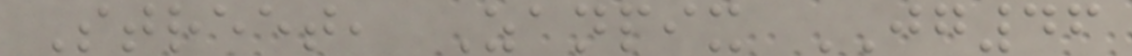Street, Zanpix JG46
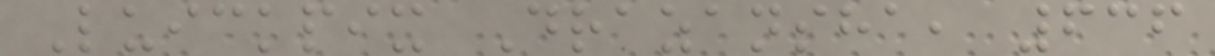Luickpix Drazansha, 636
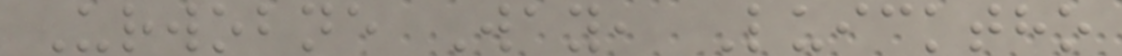Urwobne Way, Luicktho
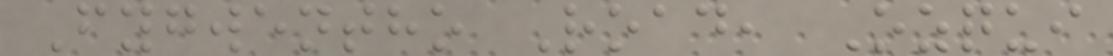Fygwentho Road, Ozqui
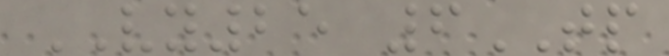VY25 6TP
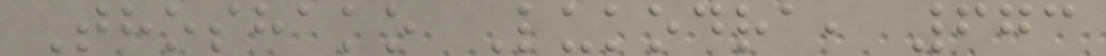Thoshako Lukodra, 673
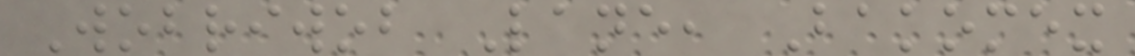Wobriwob Lane, Bakomex
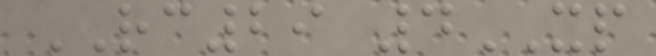RC29 4XP
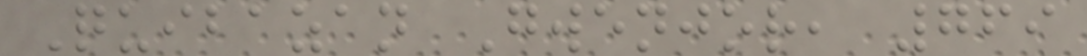Quibazan Gwenjor, 769
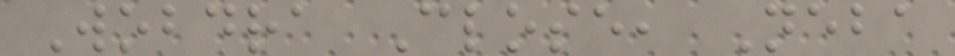Wobdra Close, Neba
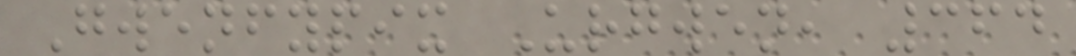Gwenfypix Urgwen, 364
